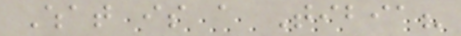What is a Tibia?
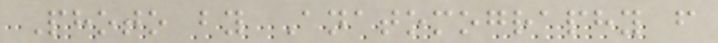Photo by Anatomography from
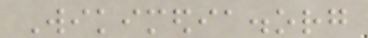Wikimedia.org
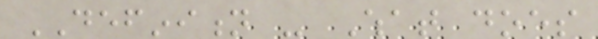DEFINITION - What does
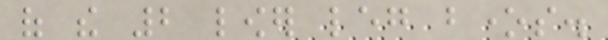of the 2 lower leg bones.
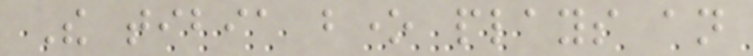The tibia bone plays an
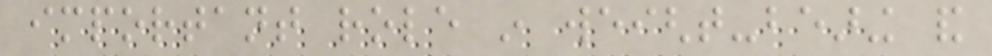important role in weight-bearing and
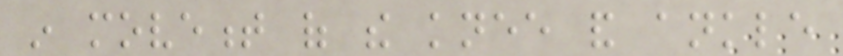in movement of the knee and ankle
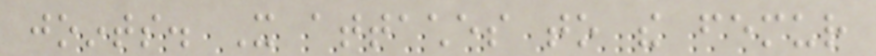joints. It attaches to the femur
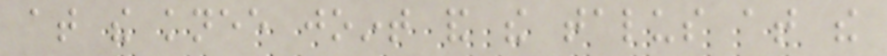at the knee joint and the talus at the
